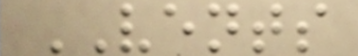VENTS
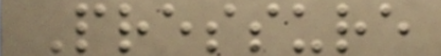Pressure
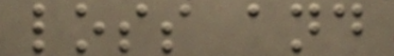loss and
